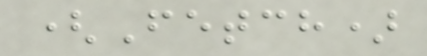(Fetch)
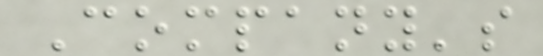Company's
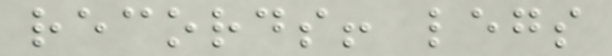records! legs
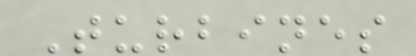Turbines
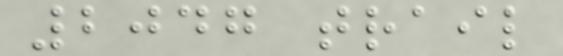2047 trail
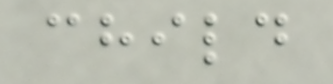child
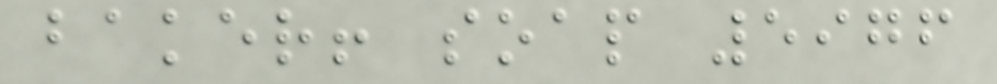baker! soap 5976
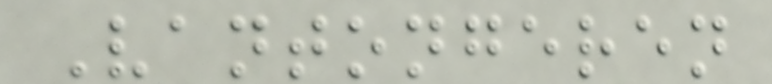Vantongeren
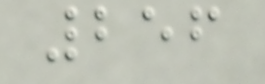256
